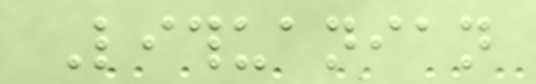Lithuanian
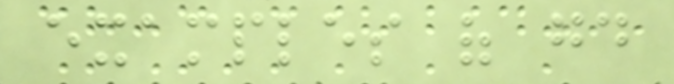examples of good
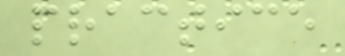practice
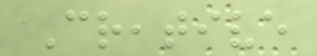Creative
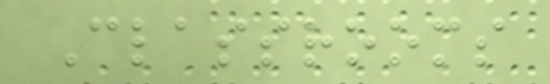Classrooms
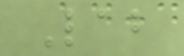Lab
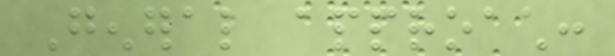General approach:
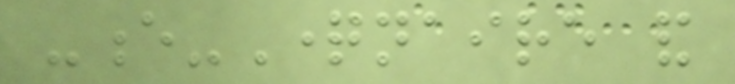-e-Questionnaire and
